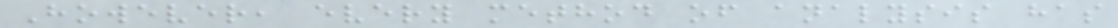However, every method of analysis has
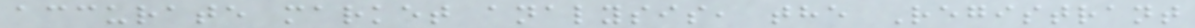accurate market analysis, the Registrant
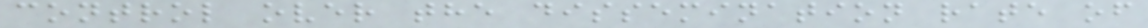control over the dissemination rate of
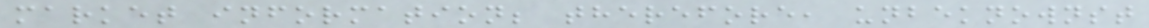market information; therefore, unbeknownst
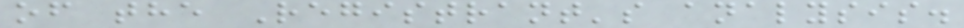of the Registrant's analysis.
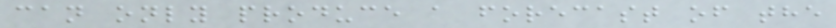can only produce a forecast of the
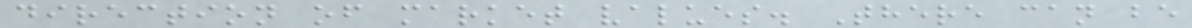direction of market values. There can be
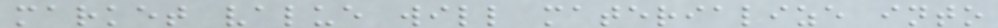market value will materialize into
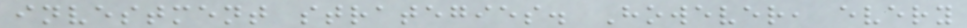investment strategies. However, every
